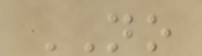NO
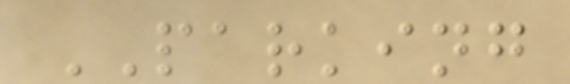PARKING
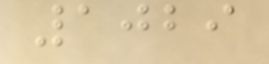1029
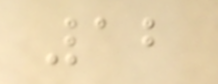12
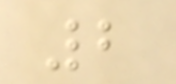2
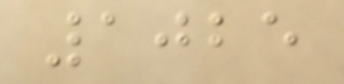1025
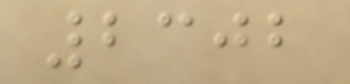2302
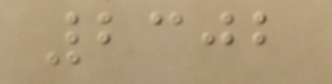2302
